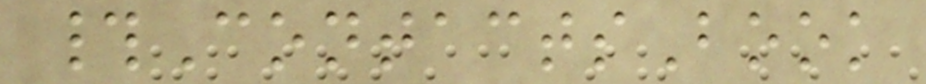#ContactsBook
